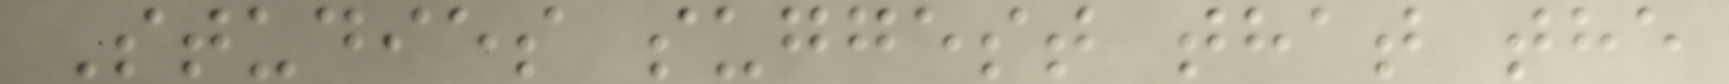Studies suggest that the
